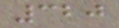320
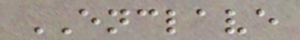ENCLAVE
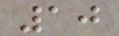10
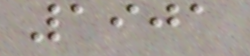1901
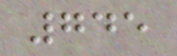745
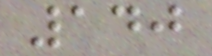140
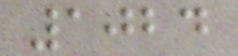1024
